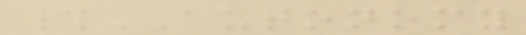#AUTONOMY
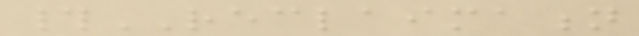#RECLAIMATION
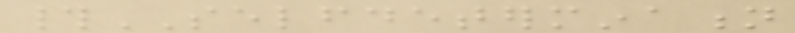#SELFDETERMINATION
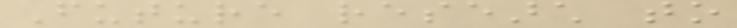Future research to
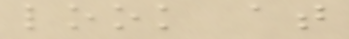look at
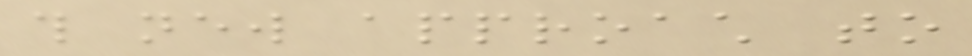this new approach to
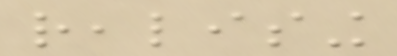realising
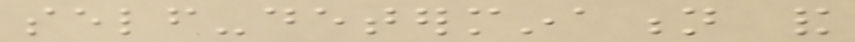self-determination and
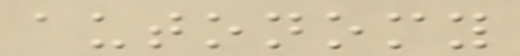autonomy
